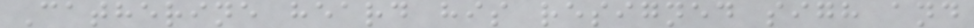Catherine heard his resigned sigh and
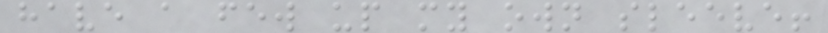have a few up my own sleeve!
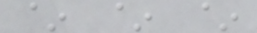~ ~ ~
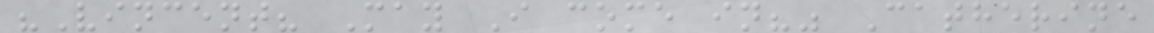"Vincent? May I come in?" Catherine
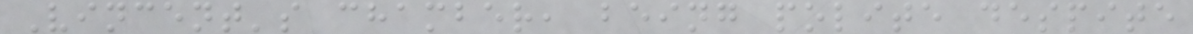Vincent's chamber, being polite despite
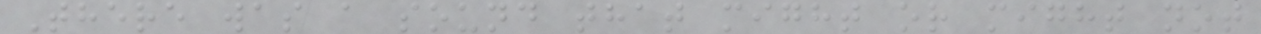There was a sound that might or might not
